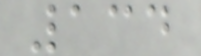134
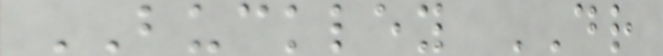BUCKLEY DR
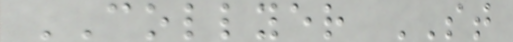COLLYER ST
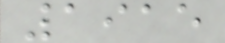1915
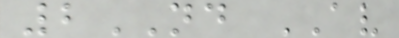2ND AV
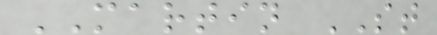MARTIN ST
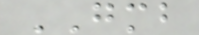GMB
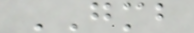GMB
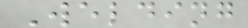Welding
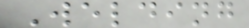Welding
